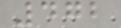472
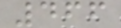466
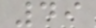49
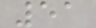51
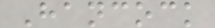Hancock
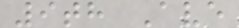9th Ave
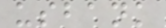usbank
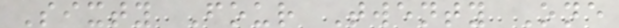Sixty Four Twenty One
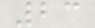23
